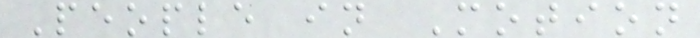People in Motion
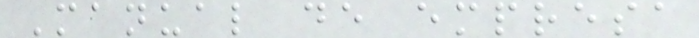Manual de empresa
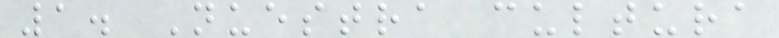1. Nuestra cultura
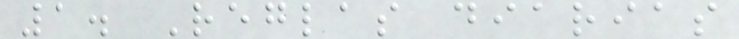1. Reglas diarias
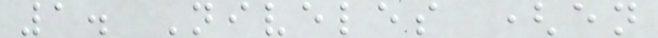1. Niveles (en
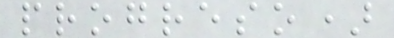progreso)
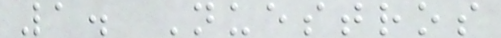1. Nuestros
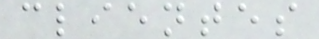clientes
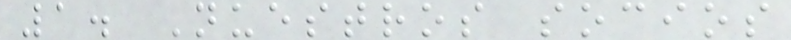1. Nuestros socios
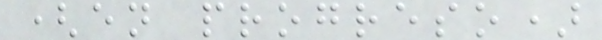(en progreso)
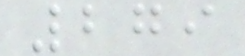279
